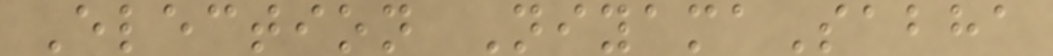Election NiyamaSabha
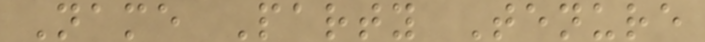Name Party Tenure
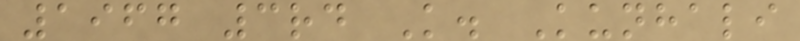1967 3rd K. Kunhali
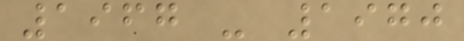1967 - 1970
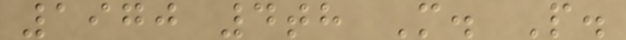1970 4th M. P.
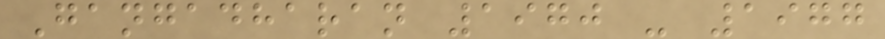Gangadharan 1970 - 1977
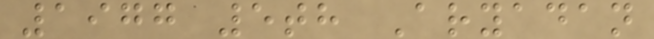1977 5th Aryadan
